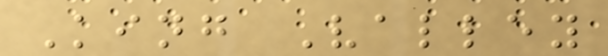King Valley
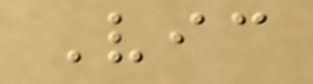Vic
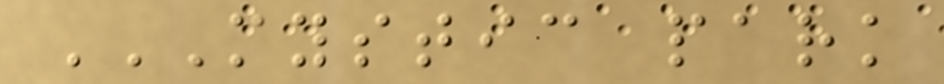MYSTIC PARK
